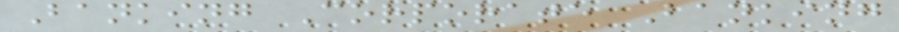Banking Corporate Banking
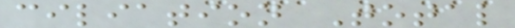ciliation Total
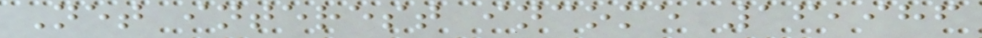Net interest income 16,986
